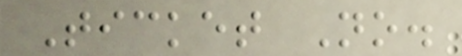Ticket No.
